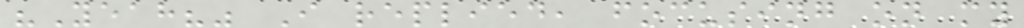"Yeah?" I replied, focusing on my
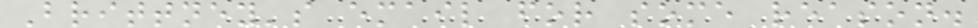Brittney's email for some reason.
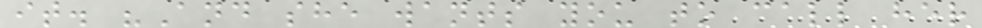it. "And she wants you to call her
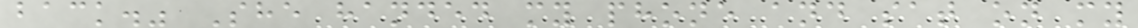back." She handed my phone and sat on my
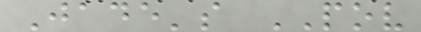Jade's POV
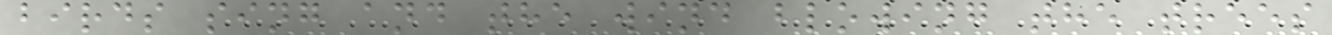birds sing and the wind blowing the trees
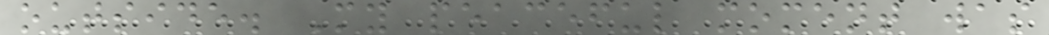outside. My peaceful moment was
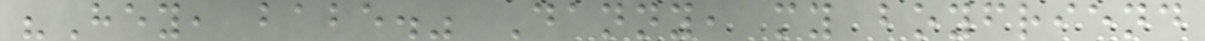"Hey, babe." Danny, my boyfriend
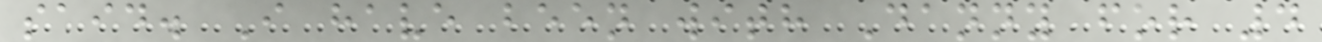said. I have been with Danny for 4
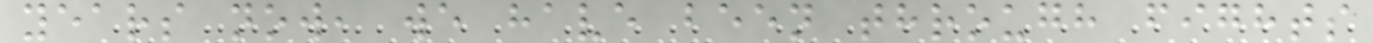years now, we have been through fights
